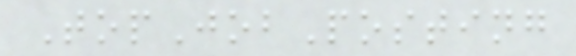TopJobPosting
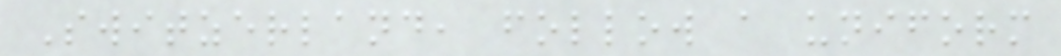Switzerland, follow a uniform
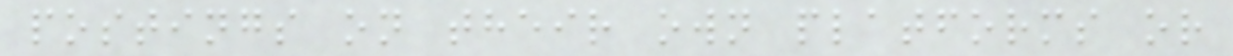postings on their own platforms or
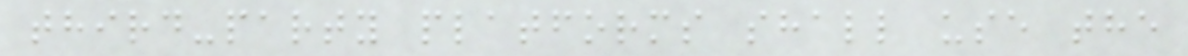third-party platforms shall use the
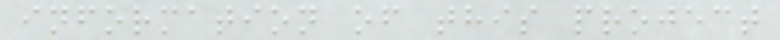information of this project
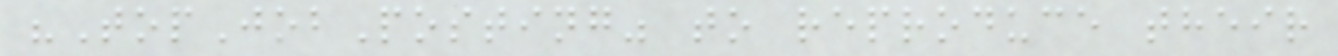"TopJobPosting" to reproduce their
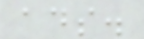ads.
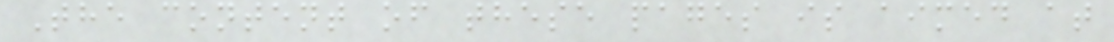The content of these pages is aimed at
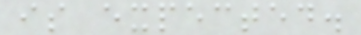is expected.
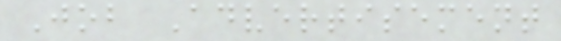Job Advertisement
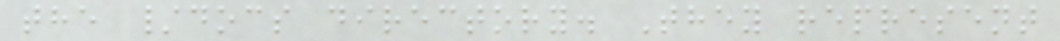the /docs directory. They represent
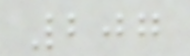207
